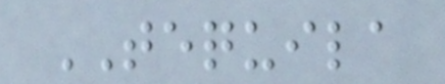TEQUILA
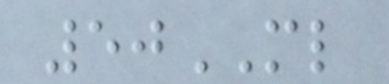50ML
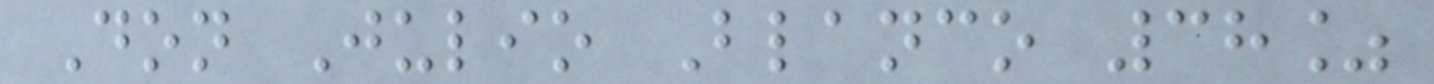Don Julio Blanco 38%
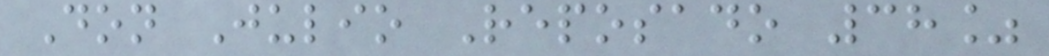Don Julio Reposado 38%
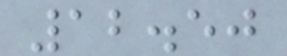12.50
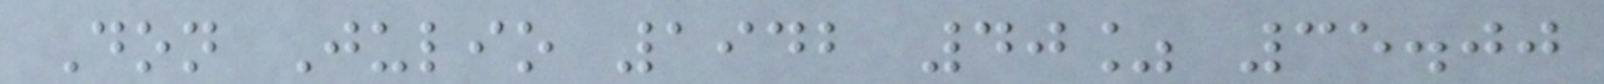Don Julio 1942 40% 35.00
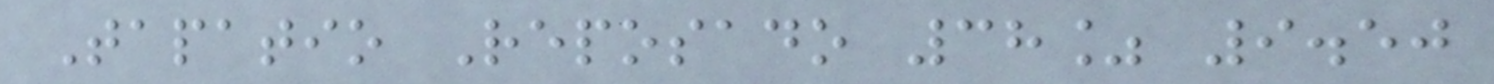Tapatio Reposado 38% 9.50
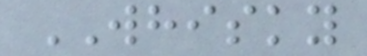WHISKY
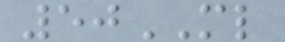50ML
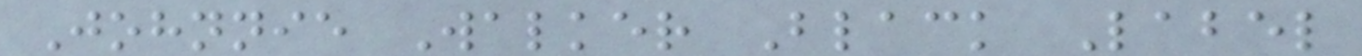Johnnie Walker Black Label
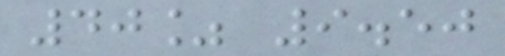40% 9.50
